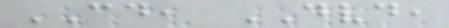CD, DVD,
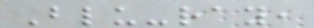Blu-ray,
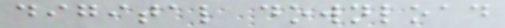digital download
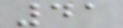41
